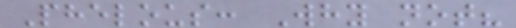Phelous: Why not?
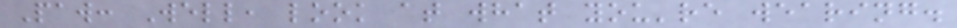Paw: Well, look at what you're wearing.
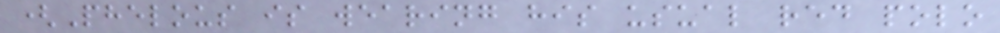(Phelous is wearing his usual red polo
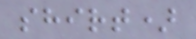shirt)
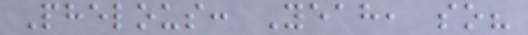Phelous: Yeah, so?
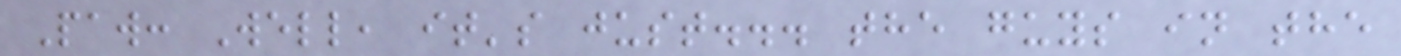Paw: Well, it's just... the guys in the
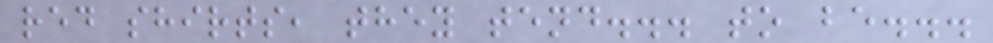red shirts, they tend... to be...
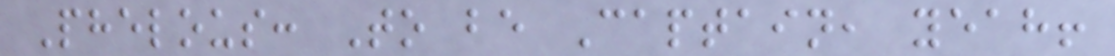Phelous: To be Captain, yeah!
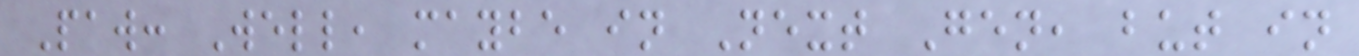Paw: Well, maybe in Next Gen, but in
